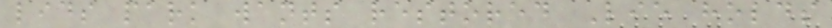lids park wants restored Lie holds
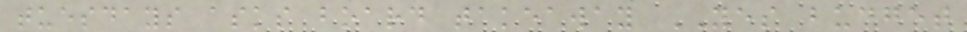tuesdays asks board takeaway YES budget
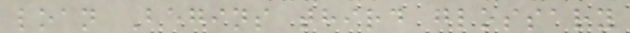loan Begins third glossary
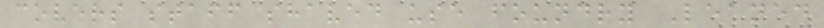covers staff shaved use foundry Leaned
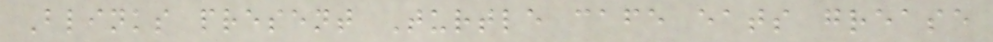Blinks present Turtle cafe eats grease
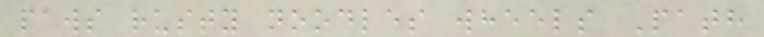paws rusty noodles wheels Path
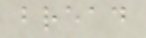bread
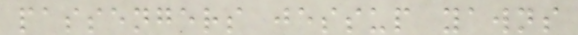passengers jessup yawns
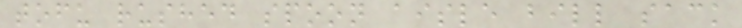tofu rushed spoon aisle bill sack
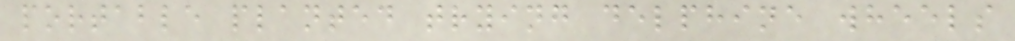portable planted trying delphine wheels
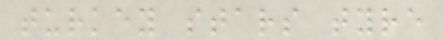turkey stars tyre
